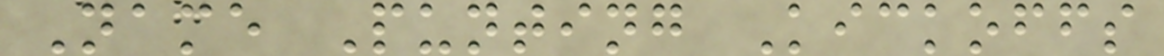Name Punting Kickoffs
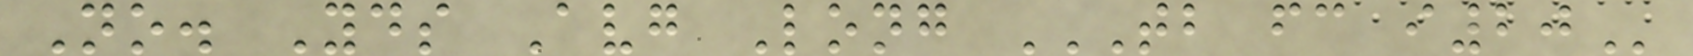No. Yds Avg Long TB FC I20
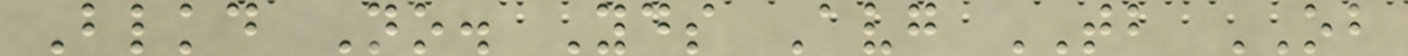Blkd No. Yds Avg TB OB
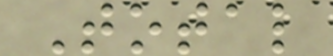Total
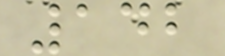142
